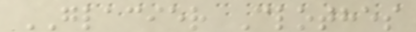GLACIER Clothes
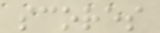scores
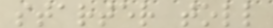starter toll
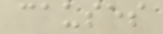causes
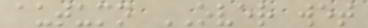autumn OVER wet
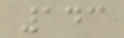143
